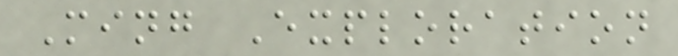Ming Exploration
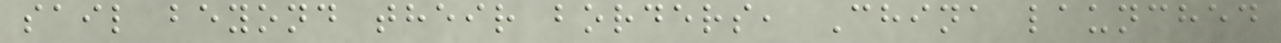sail beyond their borders, China launched
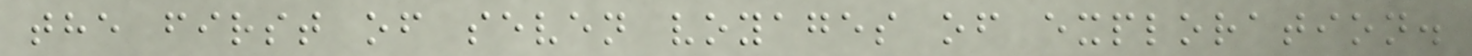the first of seven voyages of exploration.
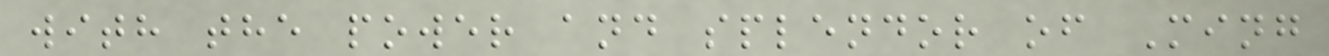with the power and splendor of Ming
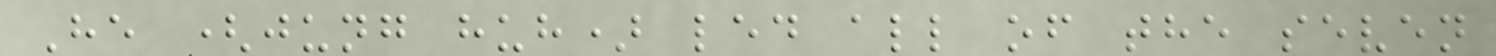He (jung huh) led all of the seven
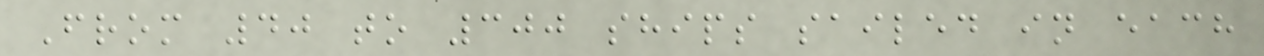From 40 to 300 ships sailed in each
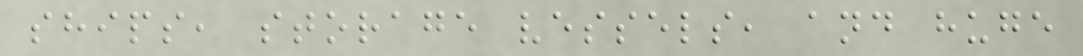ships, storage vessels, and huge
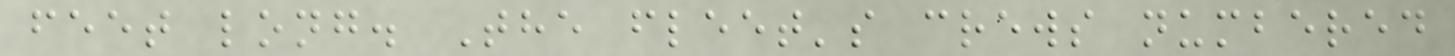feet long. The fleet's crews numbered
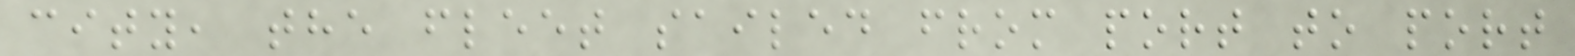city, the fleet sailed from port to port
